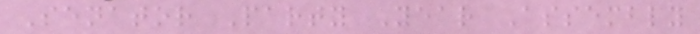Senator Party Year Assembly
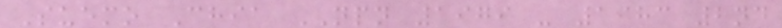Suemo Chia NPN 1979 - 1983 2nd
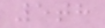5th
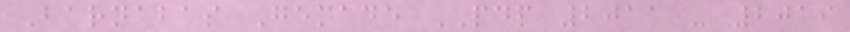Barnabas Gemade PDP 2011 - 2019
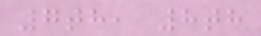7th, 8th
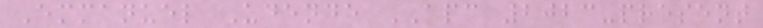Emmanuel Udende APC 2023-present
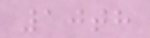10th
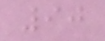90
